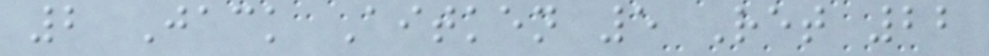2 Jack Aitken 5 Ret 22
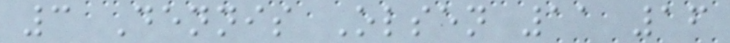3 Dennis Olsen 11 16
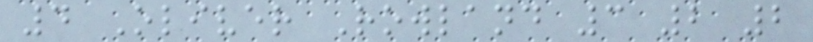4 Oliver Rowland 3 2 2
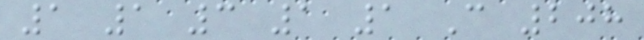1 1 3 1 1 C 208
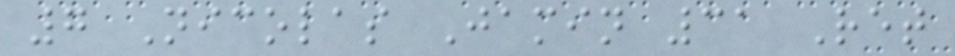7 Nicolas Jamin 31 Ret
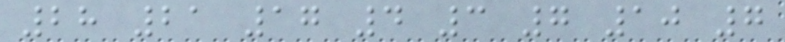28 21 17 4 3 7 10 7
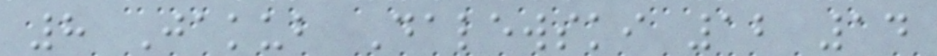8 Jakub Dalewski 12 14
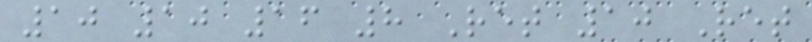10 10 16 8 Ret 10 Ret
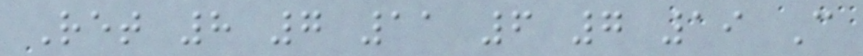Ret 8 7 11 6 7 19 C
